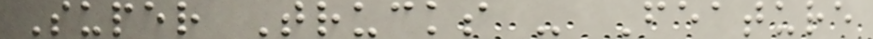Super Trucks - Feature
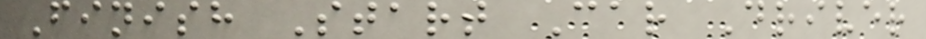Finish Start Car Driver
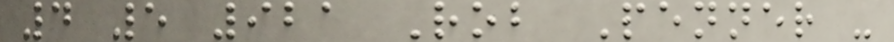4 5 921 Rob Penner -
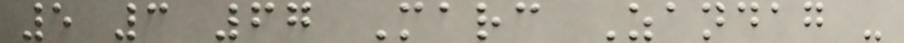5 3 67 Marc Zandag -
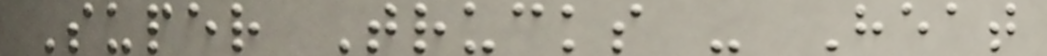Super Trucks - Heat
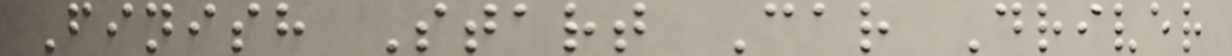Finish Start Car Driver
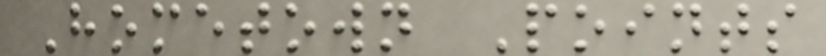Hometown Points
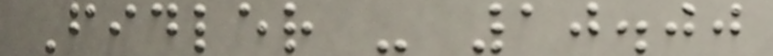Fidler - 10.00
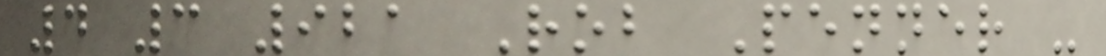4 3 921 Rob Penner -
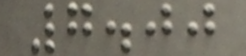7.00
